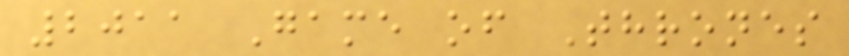2011 Game of Thrones
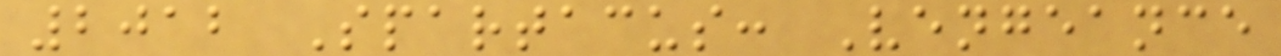2012 Spartacus: Vengeance
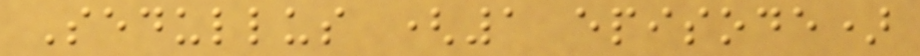Sedullus (1 episode)
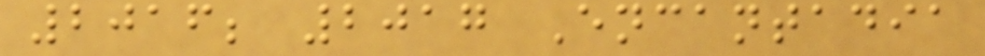2016; 2017 Encantadia
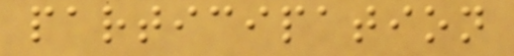participation
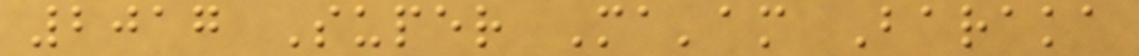2017 Super Ma'am Baraka
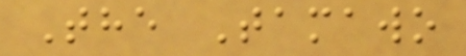The Tamawo
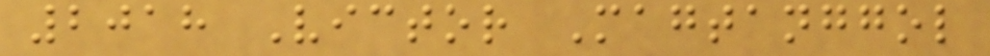2018 Victor Magtanggol
